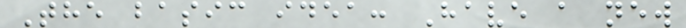The basic idea: Have a new
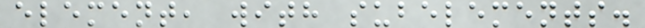element, with subelements.
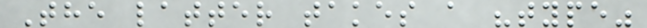The latter takes a "type"
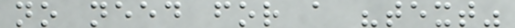no need for a "text"
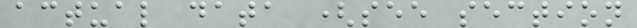actual data (see section
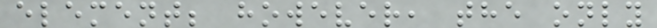element; however, the only
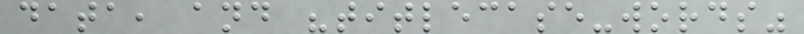data, and "titlecase-words"
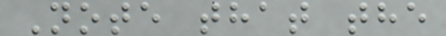Note that the
